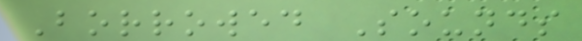Borrowed Sounds
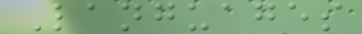Languages
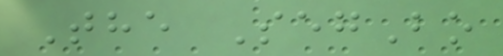The SegBo
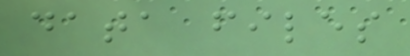data files
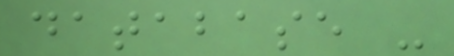database -
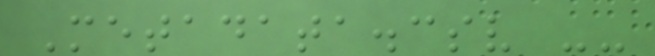Metadata.csv --
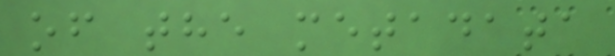of the metadata
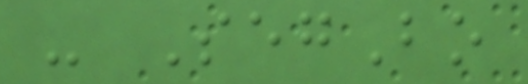- SegBo
